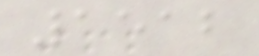1512
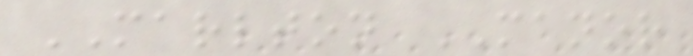MARLTON MANOR
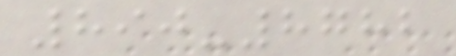890-8782
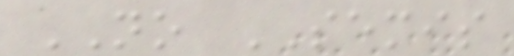NO SEMIS
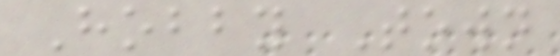Hobby Town
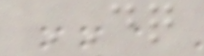DQ
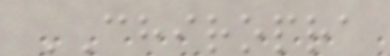CHIROPRA
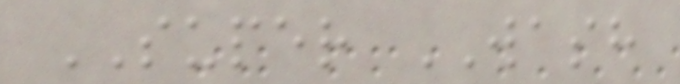SUPER WASH
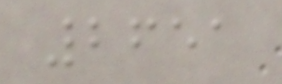2651
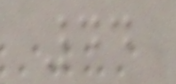44
